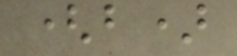(b)
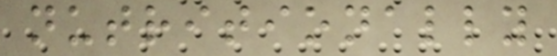nutritionally
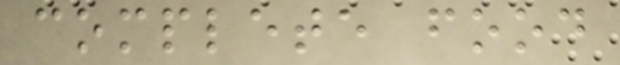complete food
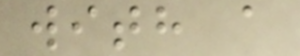with a
